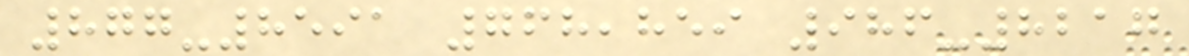877-8591 768,859 986-8217
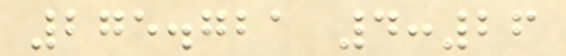275.721 4:26
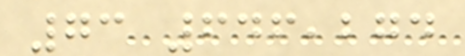73 646,274
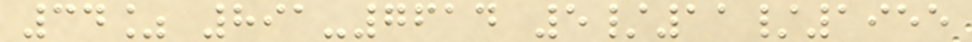34% 891-7614 5/11/1955
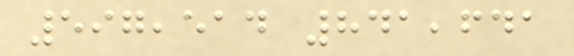597,514 841,641
